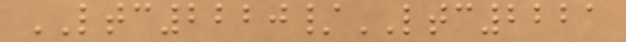LTC2220/LTC2221
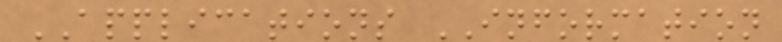APPLICATIONS INFORMATION
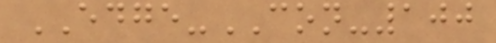EDGE-CON-100
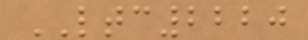LTC2220
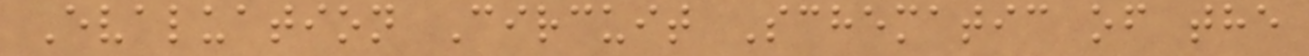Evaluation Circuit Schematic of the
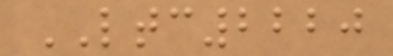LTC2220
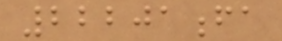22201fa
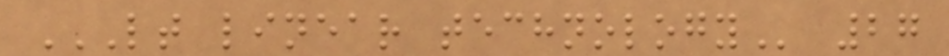LT LINEAR TECHNOLOGY 27
